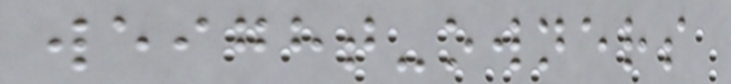weight-owners
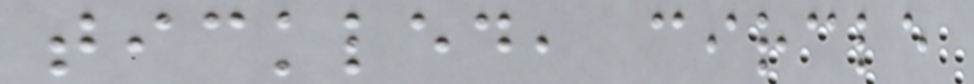tickled, circle
